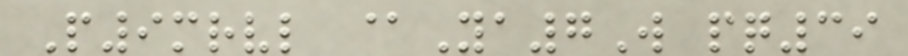P9mrvl @Ya7W pq39
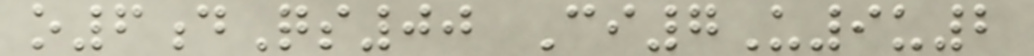o6dQs00 Ci7U9u2
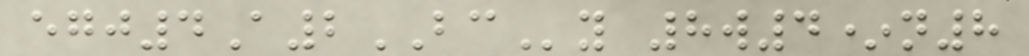egj4A2BCy 8w4*n8
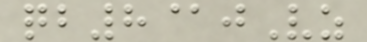qb8@jVz
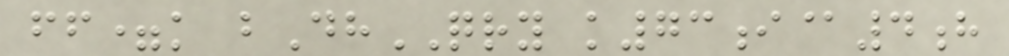ff=k bDhQRY k73i@4h
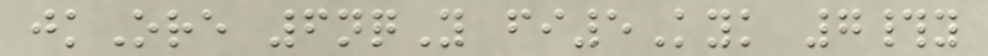jkOre 6nqY fi5Kyk 7#y
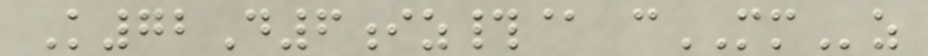K72D6iz#@ cMMz
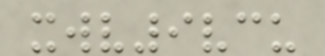xwv9vcu
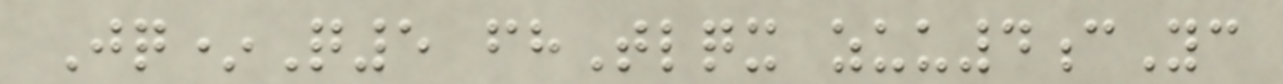Jq*Q5 fhTlqx zuu4cYc
